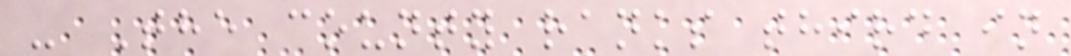- The county ranks third in
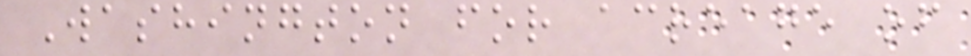Washington for acreage of
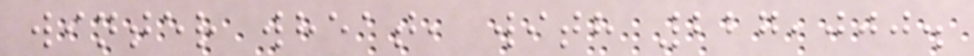winter wheat, with 227,000.
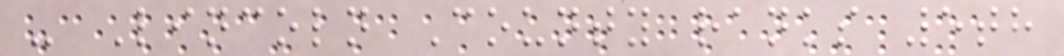- Lincoln County ranks 5th
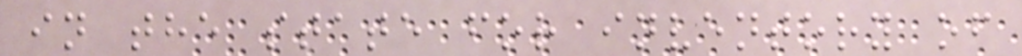in the state for inventory of
